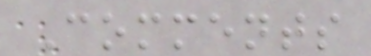Comments
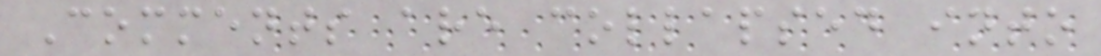Comments are collapsed into
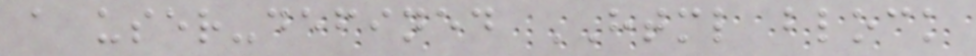a user-defined HTML block
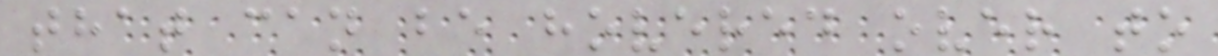that can be hovered over to
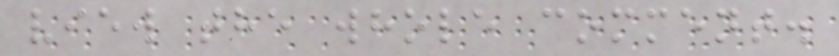view the whole comment.
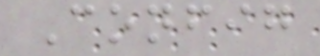Config
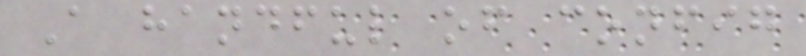A handful of config
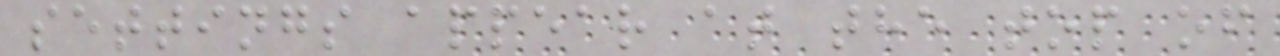settings appear at the top of
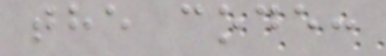the code:
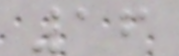16
